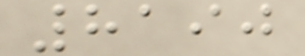8190
